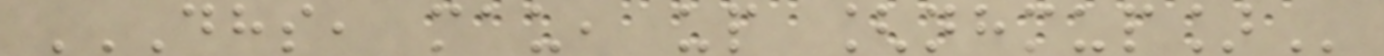DHS, MAU, UP [NHMUP]
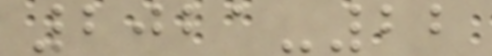2021-22
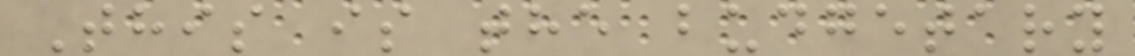This is the budgetary
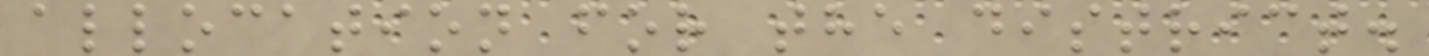allocation for the district.
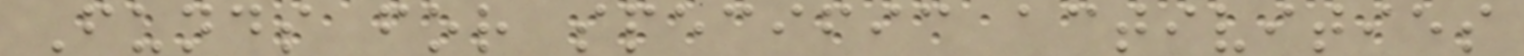Funds for specific activities
